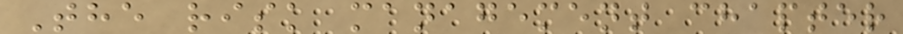The risk management chapter
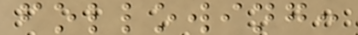following:
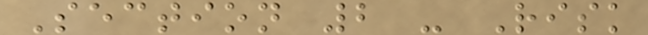Section 2 - Risk
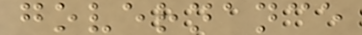governance
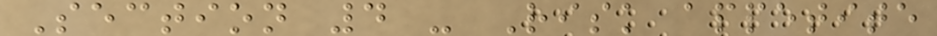Section 4 - Risk appetite
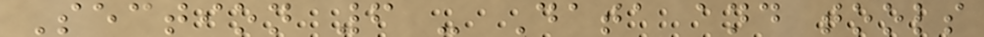Section 6 - Data and tools
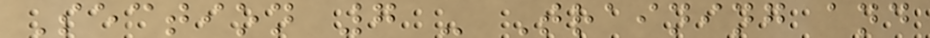Section 7 - Training and
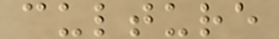culture
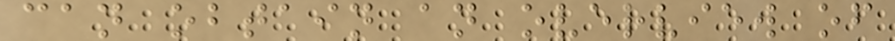can obtain an overview of
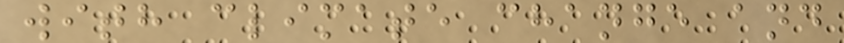with climate change and
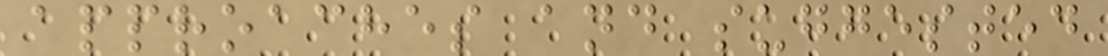approaches and suggested
